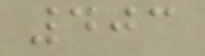403
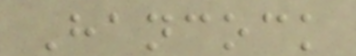Hancock
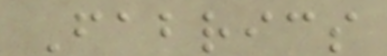Fabrics
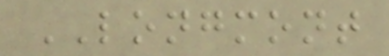LONGMONT
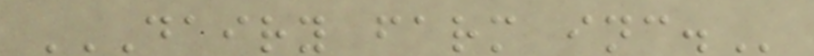DAIRY FARM INC.
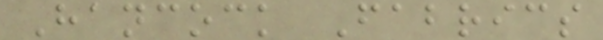Hancock Fabrics
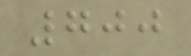700
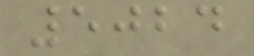5024
